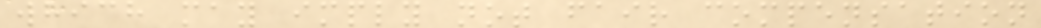which may imply not fair compensation
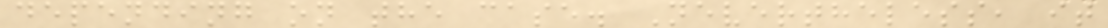depending on the case. Nevertheless, it
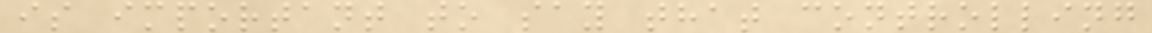is important to say that controlling
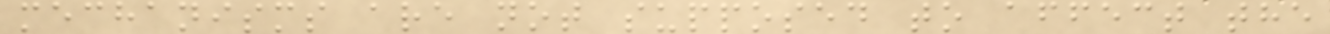mechanisms are not supposed to affect the
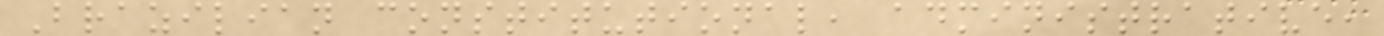Brazilian constitutional, administrative,
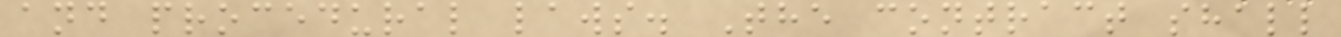and procedural laws. The contract shall
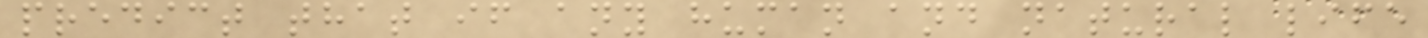predict that if any human and natural life
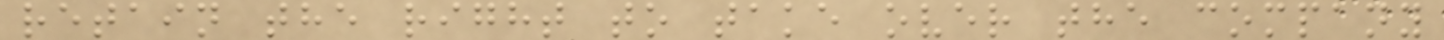retain the right to take over the company
